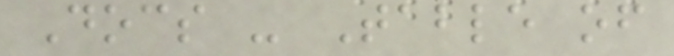Docs - Table of
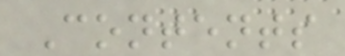Contents
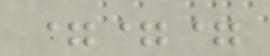===
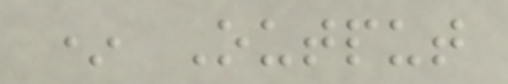* Output
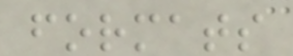formats
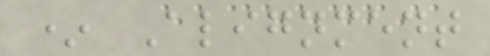* Alignment
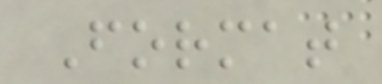Format
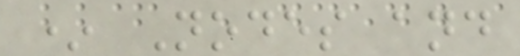* Nodes and
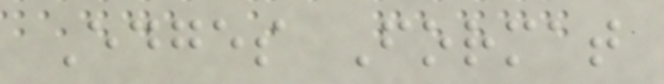Edges Format
